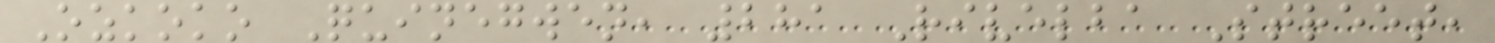Ozkoko Quinegwen, 281 Rivelba Street,
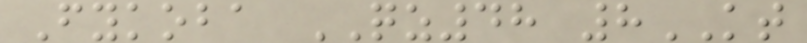Fykoba QZ48 8KT
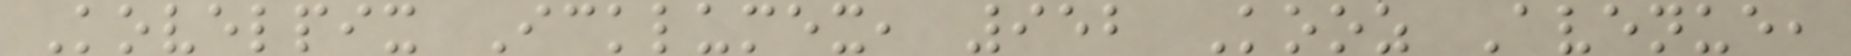Kovelpix Icklumex, 952 Kooz Avenue,
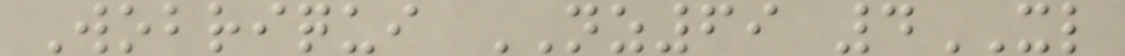Wobriqui NZ69 4XL
